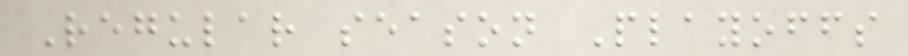Regular season Playoffs
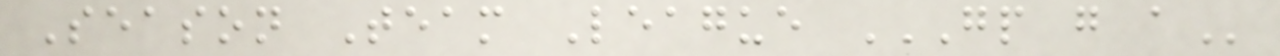Season Team League GP G A
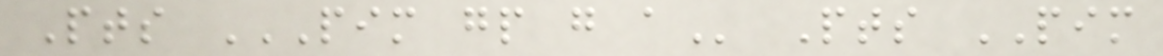Pts PIM GP G A Pts PIM
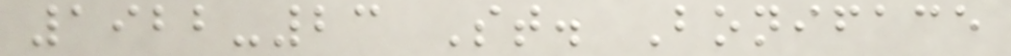1922-23 St. Boniface
